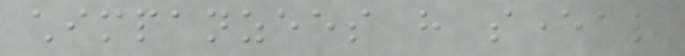chimpanzees have several
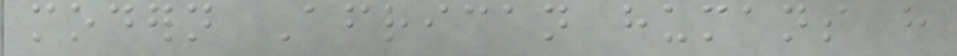modern African humans have
